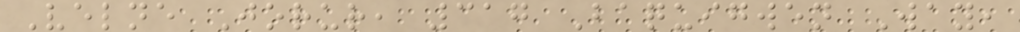Velne Jorur, 317 Baquigwen Way,
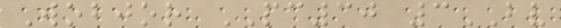Wobjor PC30 3BV
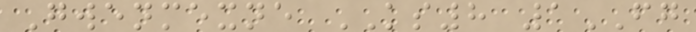Gwenmexne KS8 1FG
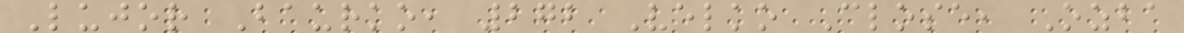Lujor Baurko, 272 Velko Close, Ozba
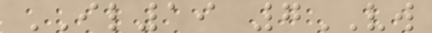IL19 7VW
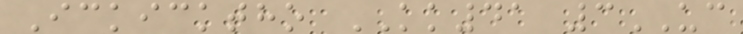Ickicktho KK41 3UC
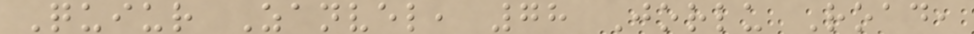Quiur Zanvel, 78 Jorlu Road,
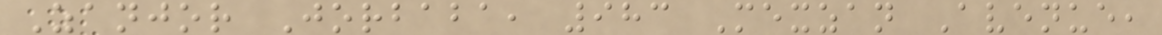Zanjor Jorbaba, 983 Mexzan Avenue,
